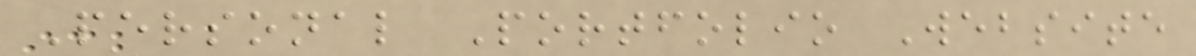Personal Portfolio Website
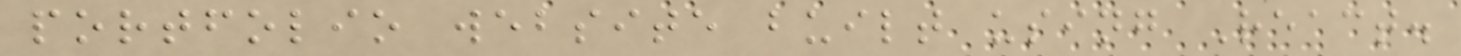portfolio website built using React.
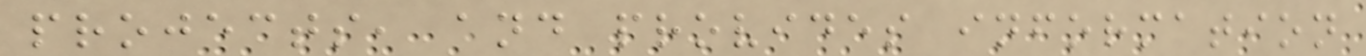projects, and provides information
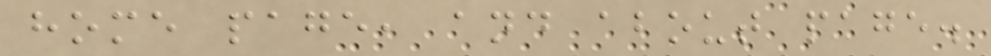home page, and about page.
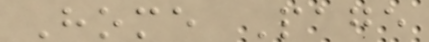Home Page
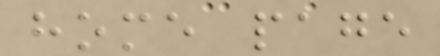home page
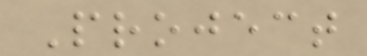Project
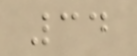34
